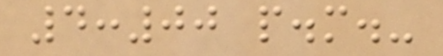4:00 p.m.-
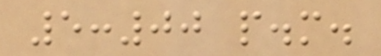5:00 p.m.
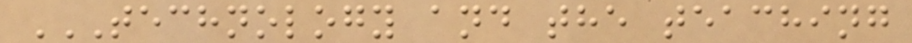TECHNOLOGY AND THE TEACHING
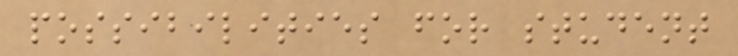possibilities for student
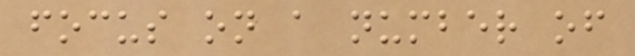focus on a number of
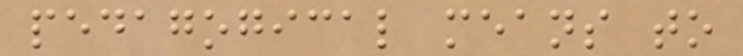pedagogical means to
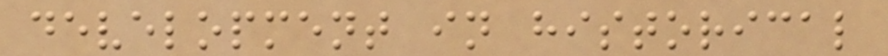development in historical
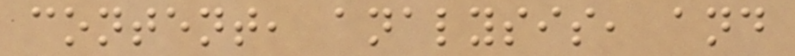content, analysis, and
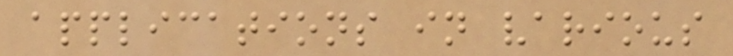applications in various
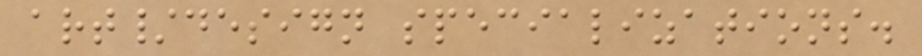art/design specializations.
